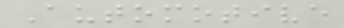Automotive
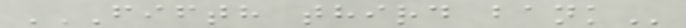FIFTH THIRD BANK
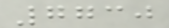7730
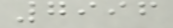7996
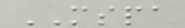MSPA
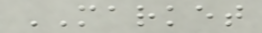MARKET
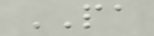PA
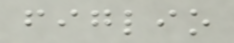figlio
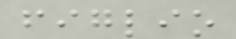figlio
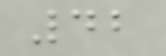42
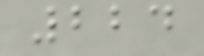224
